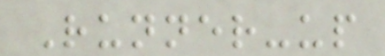Runner-up
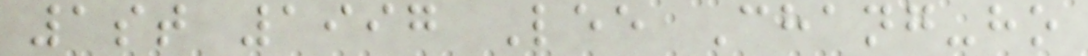1st 1997 Lee Chang-ho
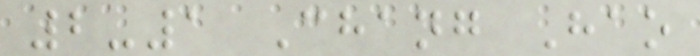2-1 Chang Hao
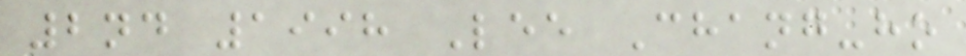2nd 1998 Lee Chang-ho
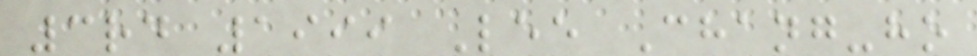3rd 1999 Lee Chang-ho
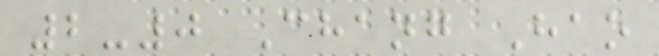2-0 Chang Hao
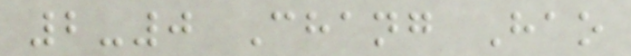2-0 Chang Hao
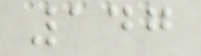147
